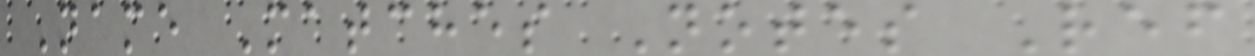Name Matches Notes Ref
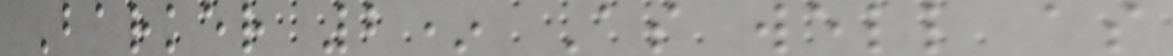Barker 2* As well as
